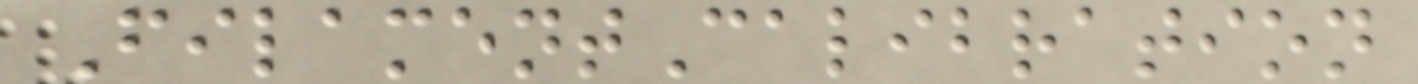FilamentCalibration
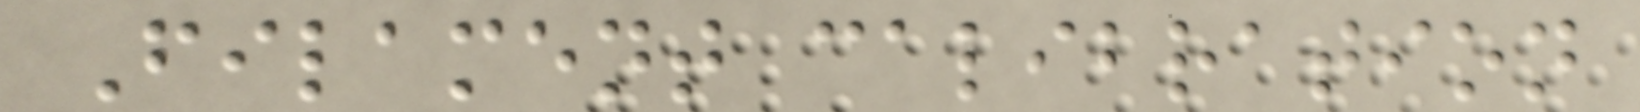Filament calibration
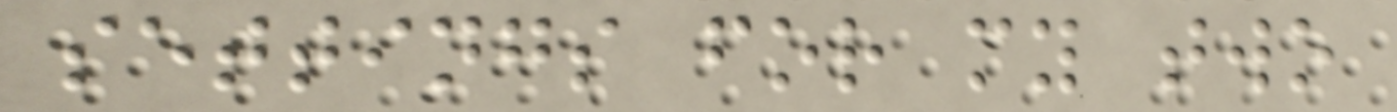settings for my two
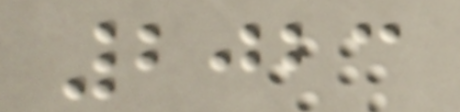2023
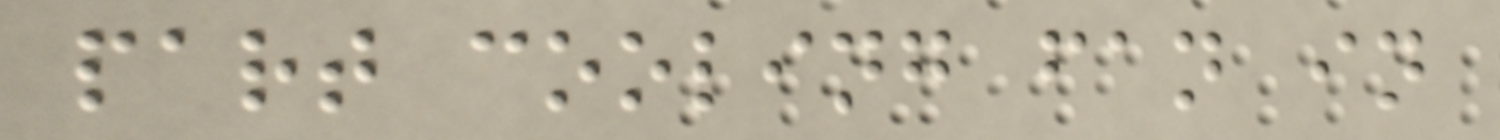part cooling fan in
